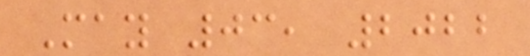May 03, 2022
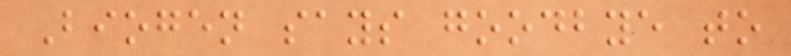Biogen says goodbye to
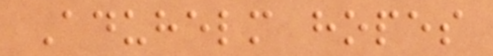Aduhelm hopes
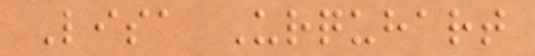Lisa Urquhart
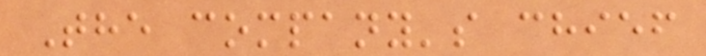The company's chief
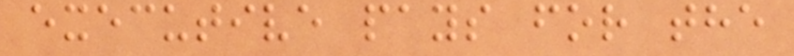executive pays for the
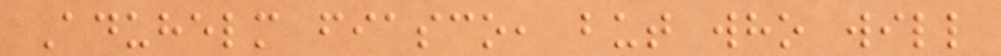Aduhelm fiasco, but who will
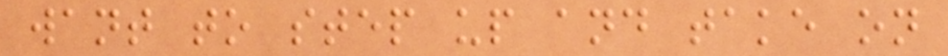want to step up and take on
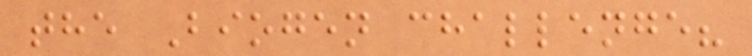the Biogen challenge?
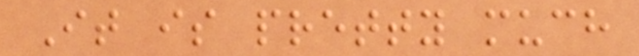It is pretty much
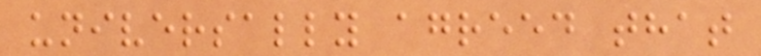universally agreed that
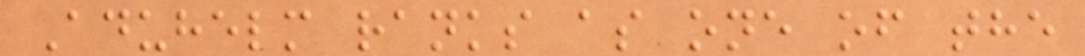Aduhelm ranks as one of the
